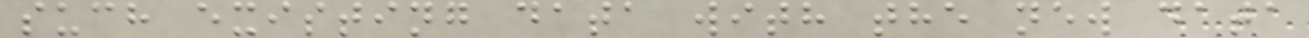such existing data with the new data
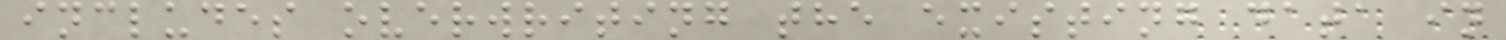includes overwriting the existing data in
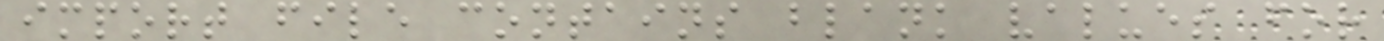import file contains blank values for
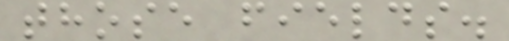those fields.
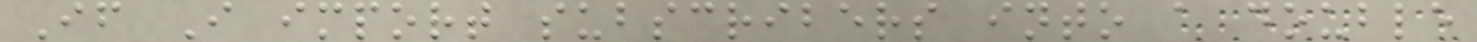If I import subscribers into a double
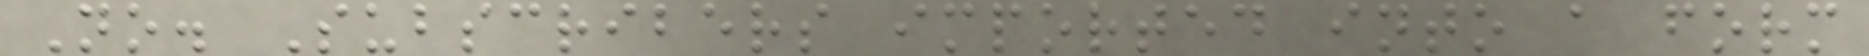No. Subscribers imported into a form
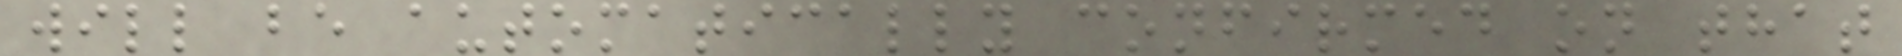will be automatically confirmed on that
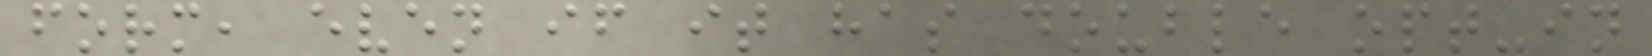form, even if it has double opt-in
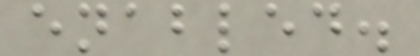enabled.
